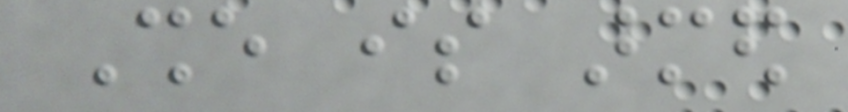She is armed
